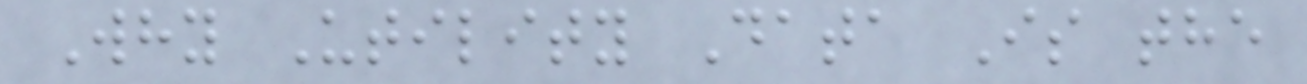Why Utility Data Is the
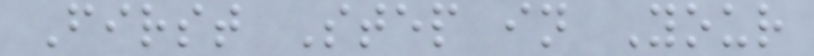First Step in Your
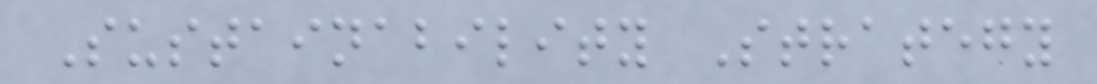Sustainability Strategy
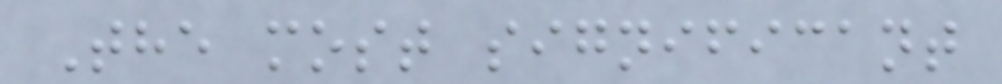The most significant
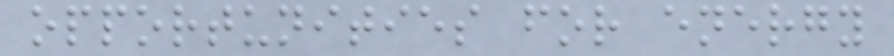opportunities for energy
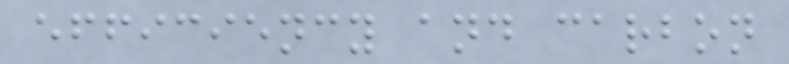efficiency and carbon
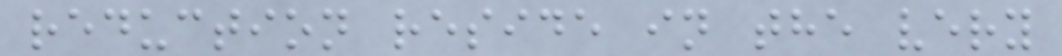reduction reside in the very
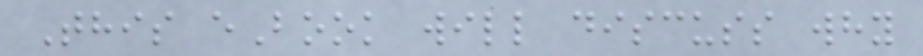This eBook will discuss why
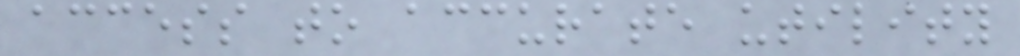access to accurate utility
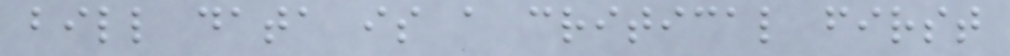bill data is a critical first
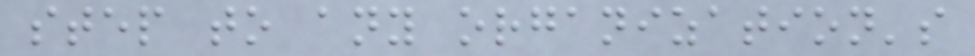step to any organization's
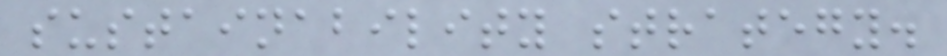sustainability strategy.
